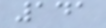141
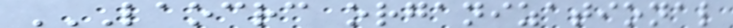LAOCRC ORGANIZATIONAL
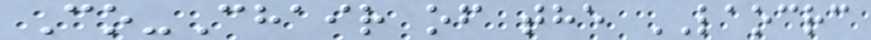Co-Chair of the LAOCRC
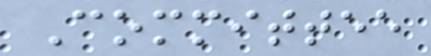Committee
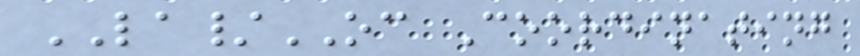LA/OC Coordinating
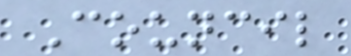Council
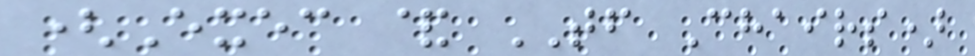(Exec & TF Chairs)
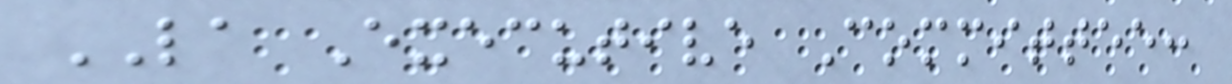LA Executive Committee:
